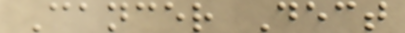Cancer Dect
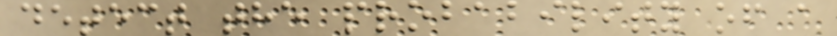detect the probability of a
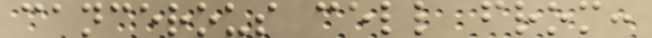cancerous cell from:
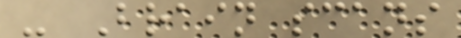- Brain scans
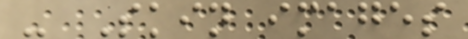- Skin images
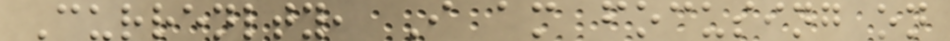Currenlty, I am focusing on
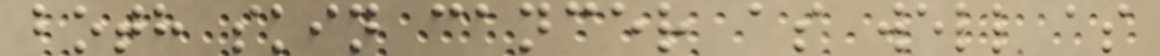both skin cancer as well as
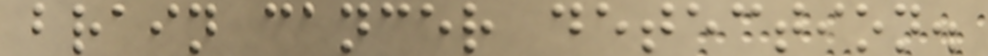brain cancer detection.
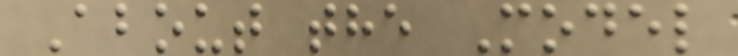About the Model
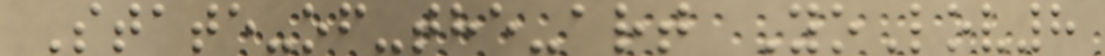State-of-the-art YoLov8
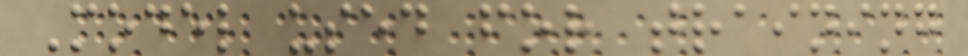Model used for training
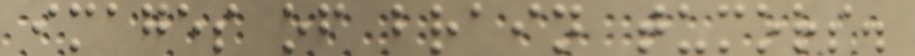images of brain tumors.
